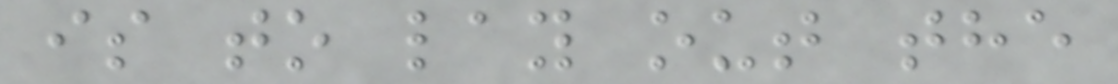is to lay out the
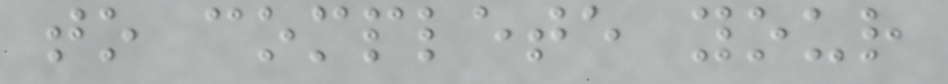to complete your
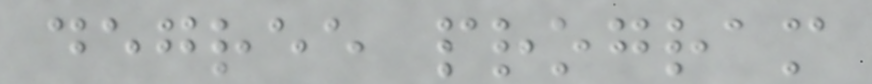degree program
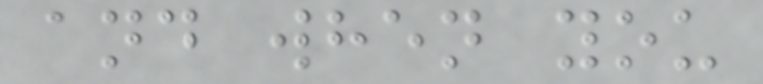and when you
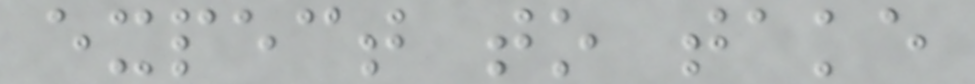expect to take
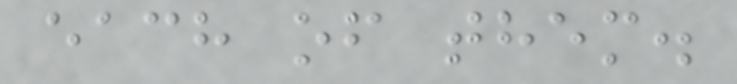each of them.
